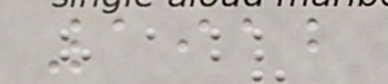1912
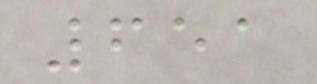651
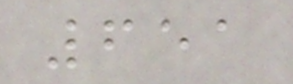651
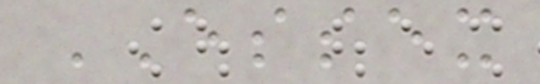ESSEX
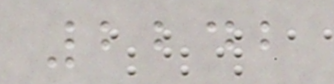2242
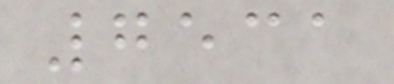7531
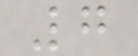7
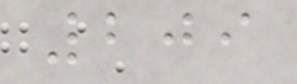209
